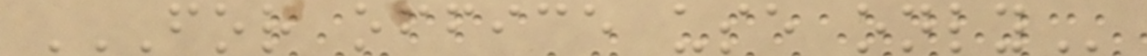FOR OFFICE USE ONLY
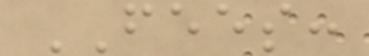FEES:
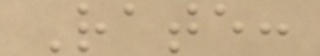Rate:
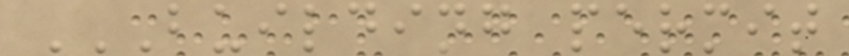BUILDING PERMIT
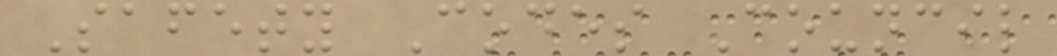Safety Codes Council
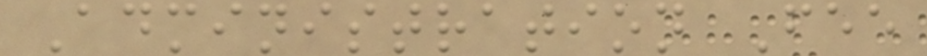Administration Fee
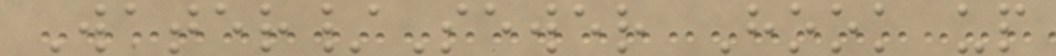Water/Sewer Hook up
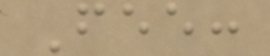Fee:
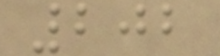202
